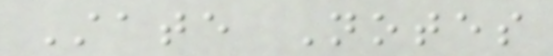State Notes
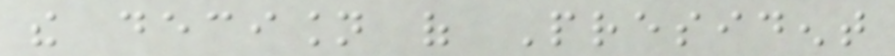the decision of President
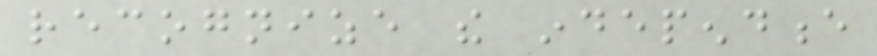recognize the independence
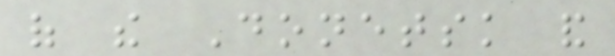of the Donetsk and
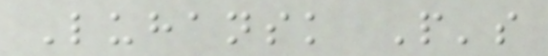Luhansk People's
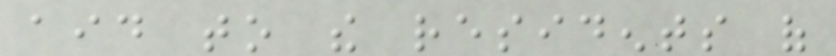aid to the residents of
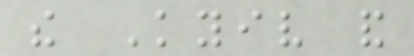the Kyiv and
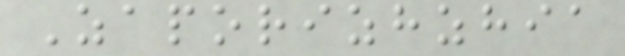Zaporizhzhia
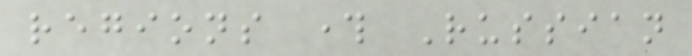regions through Russian
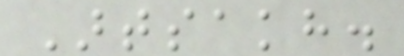Artsakh.
